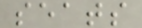seats
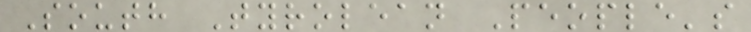South Tyrolean People's
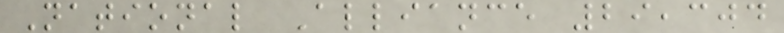National Alliance 29,304
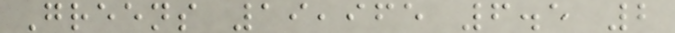Greens 19,965 6.5 2
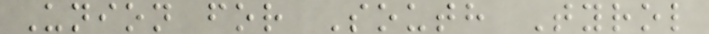Union for South Tyrol
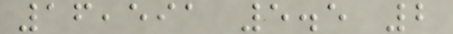16,591 5.5 2
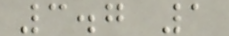3.7 1
